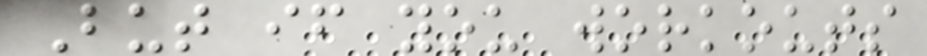But if you workouts
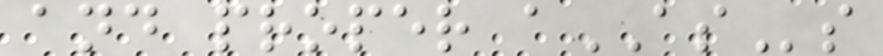and proper aASs
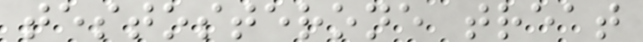testosterone treat
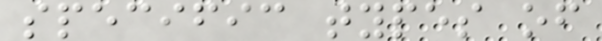specific types of
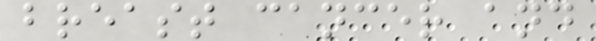breast cancer and
